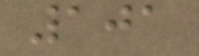101
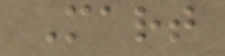Mart
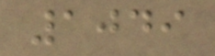1049
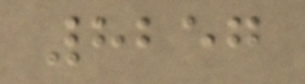8257
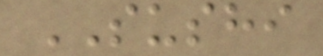SUSHI
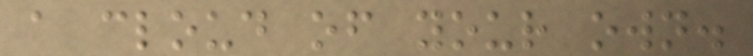a cloud of your own.
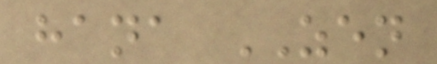hana ZEN
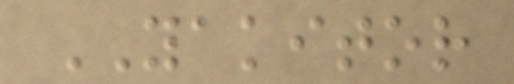YAKITOR
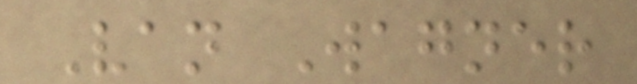Van Wagner
